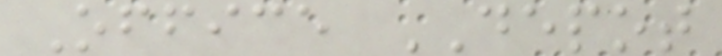Office DEPOT
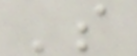's
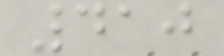410
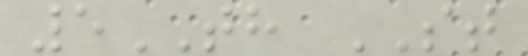5TH ST
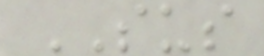SUS
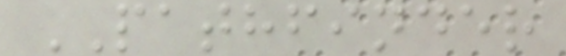PATHFINDER
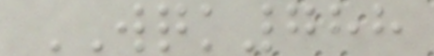WQK788
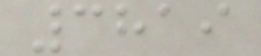3819
